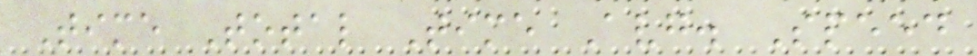Time Total Time Avg. Speed
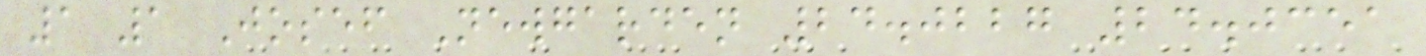1 1 Josef Newgarden 24.0227 24.0351
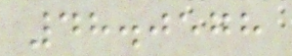48.0578
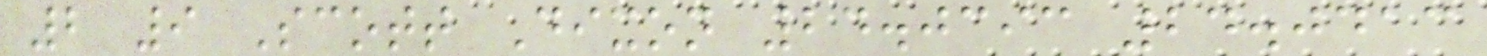2 9 Scott Dixon 24.0393 24.0413
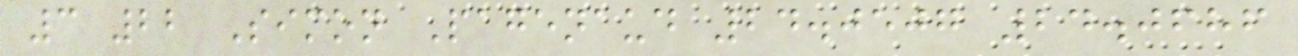3 22 Simon Pagenaud 24.0507 24.0686
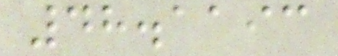48.1193
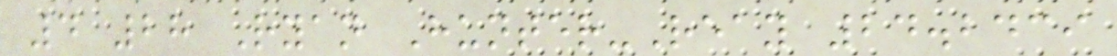4 28 Ryan Hunter-Reay 24.2439
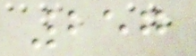257
